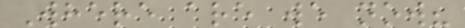Where are we now?
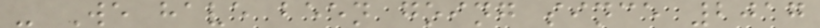- We have been going since 2017
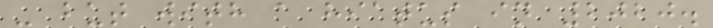- but with a hiatus in 2020.
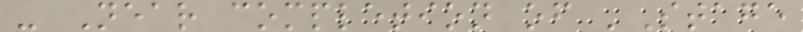- Near completion of 'Stage
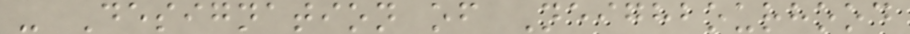- Designation of Neighbourhood
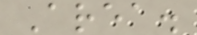Area.
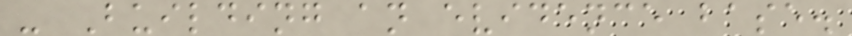- Building an evidence base.
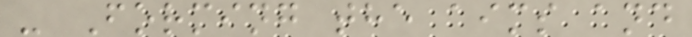- Forming the aims and
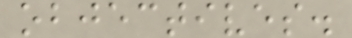objectives.
